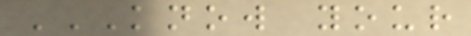KNOW YOUR
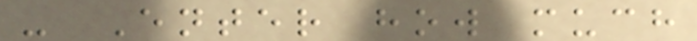- Enter how much
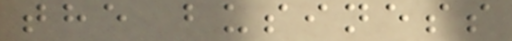the business
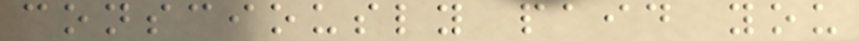consciously paid you
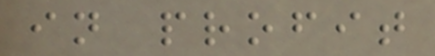in profit
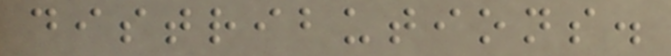distributions.
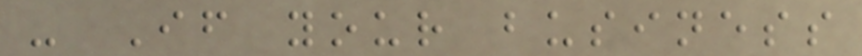- If your business
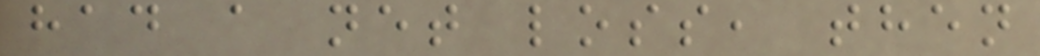had a net loss, then
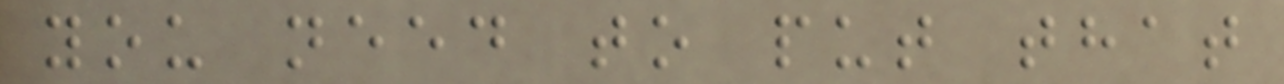you need to put that
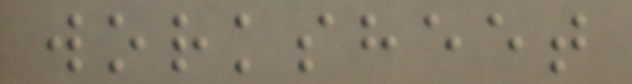worksheet
